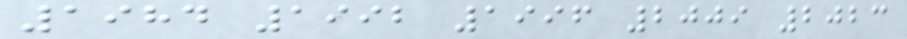1984 1992 1996 2009 2023
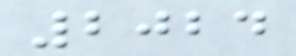2024
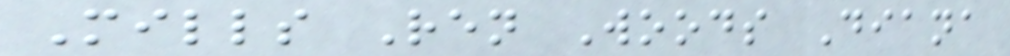Mills Ren Woods Diana
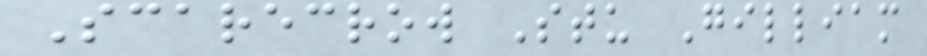Scarecrow Stu Gilliam
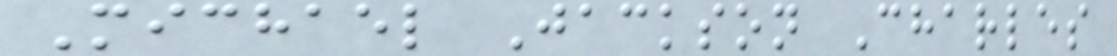Michael Jackson Charles
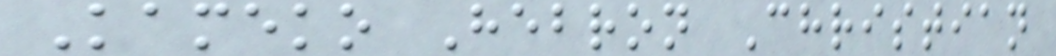Kameko Hebron Christian
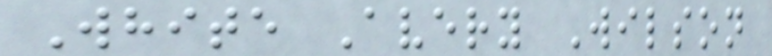White Avery Wilson
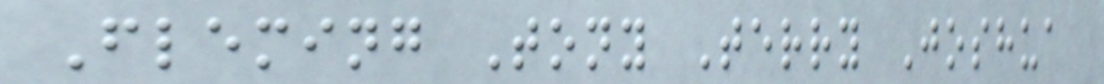Fleming Tony Terry Joshua
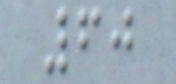60
